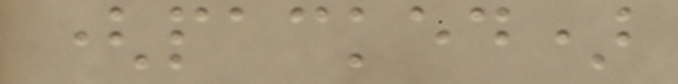(packed)
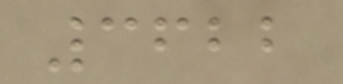3622
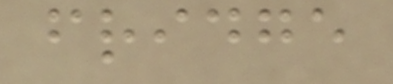fridge
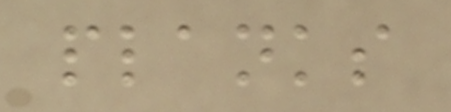planks
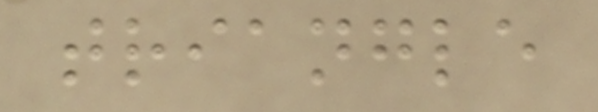triangle
